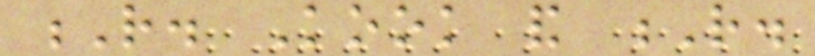R. Kook and R.
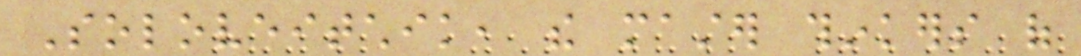Soloveitchik, the master thinkers of
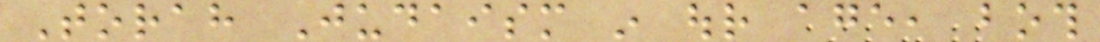Torah Judaism in our age, both
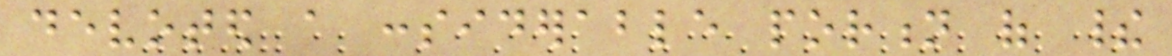devoted a considerable portion of their
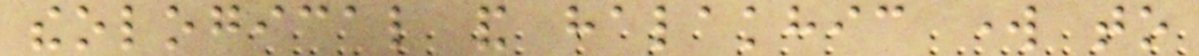theological and halakhic work to
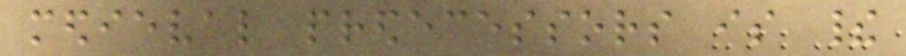medieval predecessors is their
